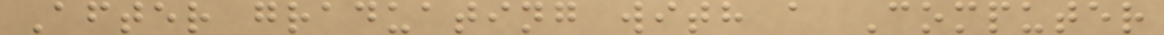After graduating with a Computer
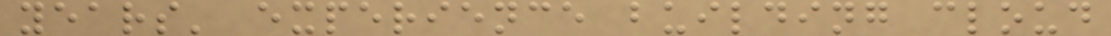years' experience building cloud
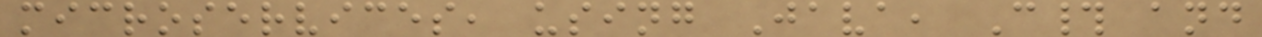microservices, using Java, C# and
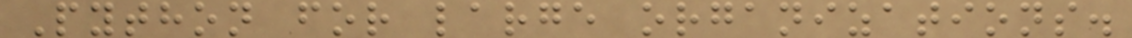Python for large organizations.
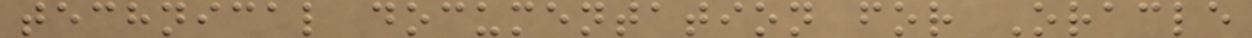technical documentation for Oracle
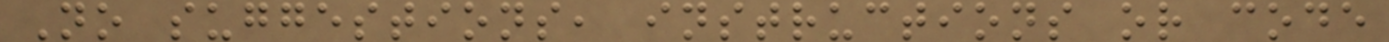No suggestions, instructions or code
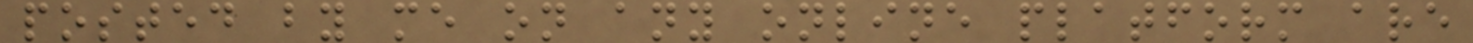posted by me on any online platform are
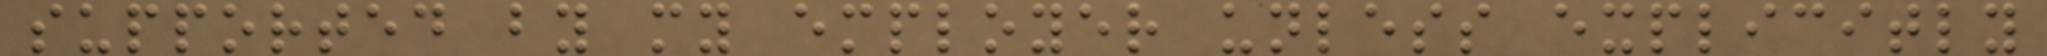supported by my employer unless explicitly
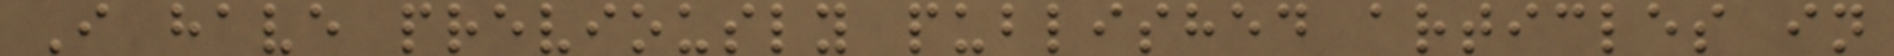I have previously published articles in
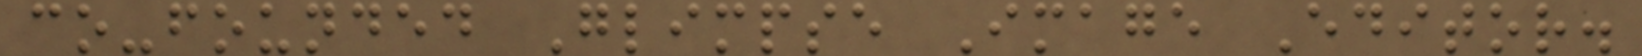co-founded Glimpse Image Editor.
